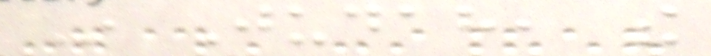In Judah, the
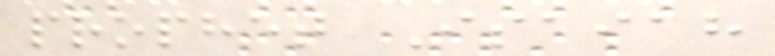prophet Isaiah
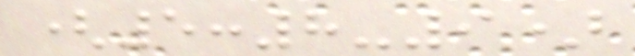(5:8-9)
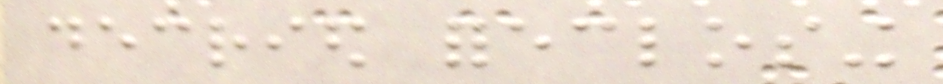decried foreclosing
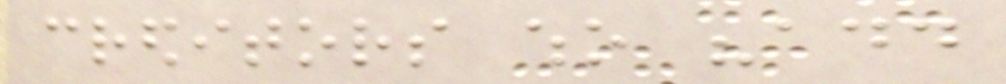creditors who "add
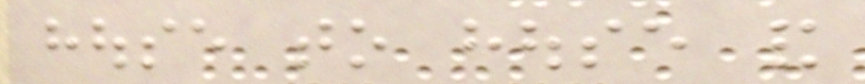house to house and
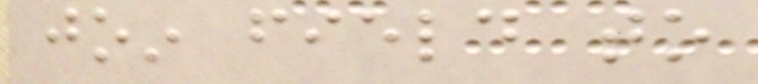join field to
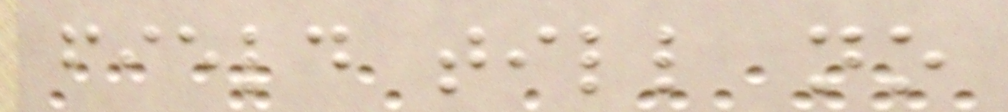field till no
